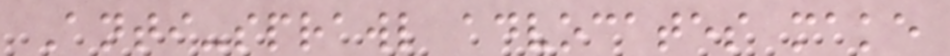Anti-sprawl advocates make
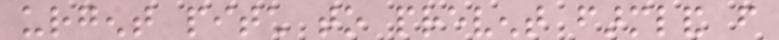urgent pitch to prevent farmland from
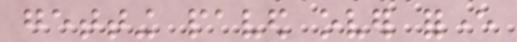getting paved over forever
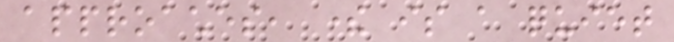approaches, there is a quiet
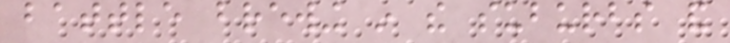battle brewing in the suburbs and
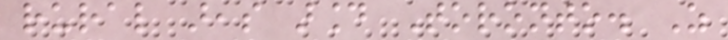rural areas around Toronto. As
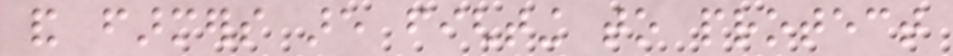and farmers are fighting to protect
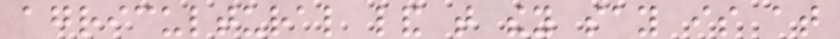agricultural land that they say is at
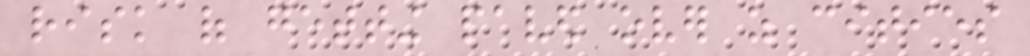risk of getting paved over as cities
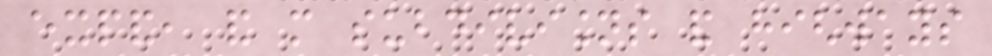expand, and more subdivisions and highways
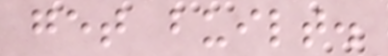get built.
